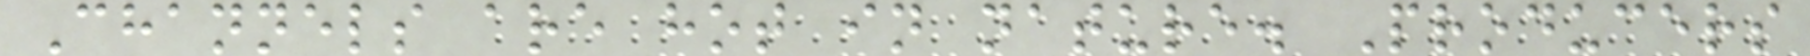Channels are hot in nature. Producers
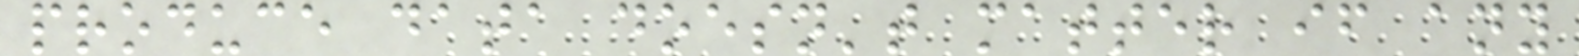produce data doesn't matter if any
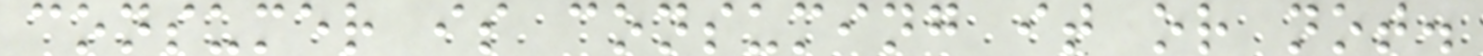consumer is consuming it or not.
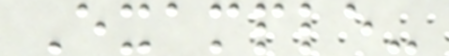Example-
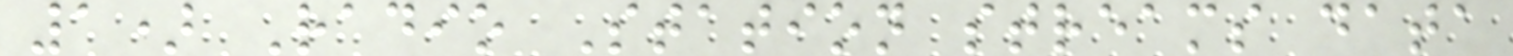1) Radio Station streams data
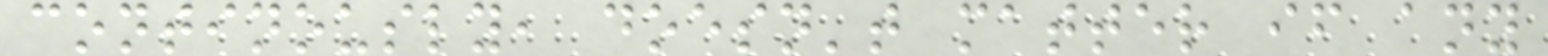continously, doesn't matter if any
